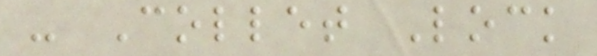- Collet Lock
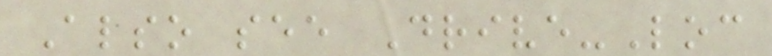Also see Drive-Loc
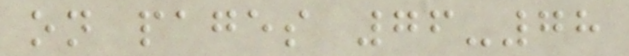on pages 76-78
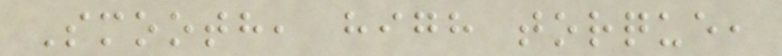Smooth, high torque,
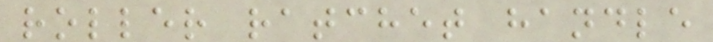roller ratchet handle
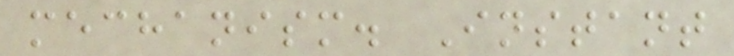mechanism. Instant
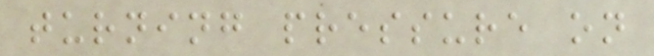turning pressure on
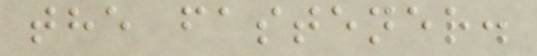the fastener.
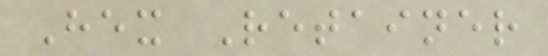Hex Retainer
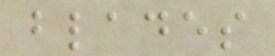blades
